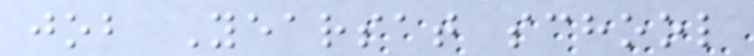job Yearsat school
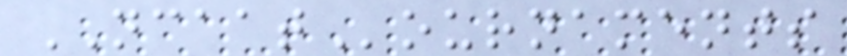NCAATournaments
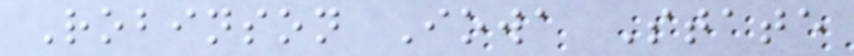Robinson Iowa State
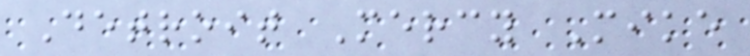Detroit Mercy Mike
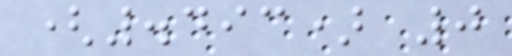(.493) 0
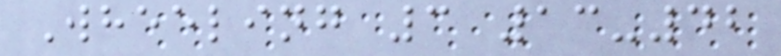Wheeling 3 13-42
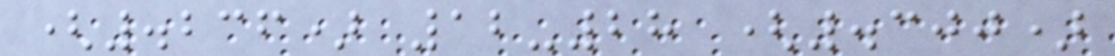(.236) 12-28 (.300)
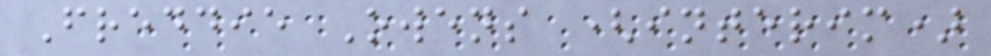Freddie Owens (interim)
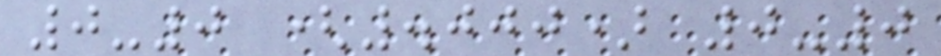0-0 (.000) 0-0
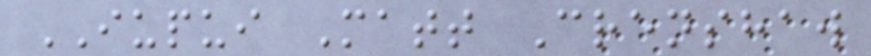IUPUI Matt Crenshaw
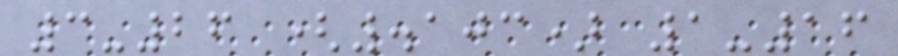3-26 (.103) 1-16
